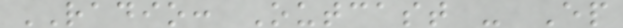RADIO: Outcast - Ep
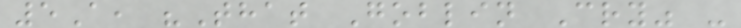5A, "That Goblin Cry" -
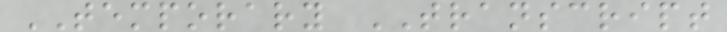TEMPORARY TRANSCRIPT
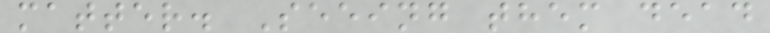matter. Seeing them dead
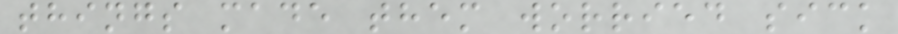things made them worried sick
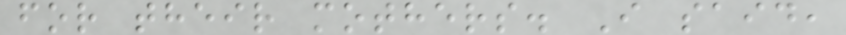for their mothers. I said,
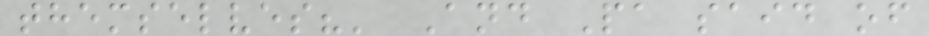themselves?' And Pa said of
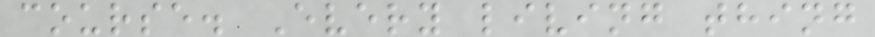course. Every living thing
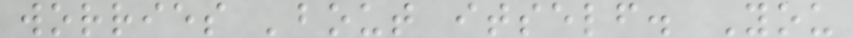worries 'bout itself. You
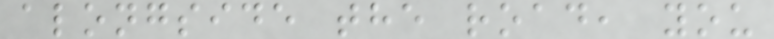alongside the road, you
